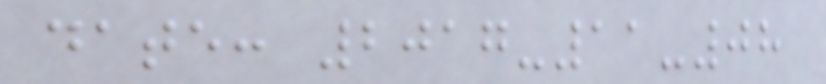date: 2017-11-08
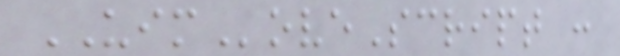UIMoveScript :
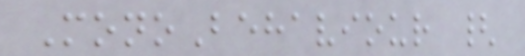MonoBehaviour {
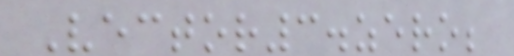Vector3.zero;
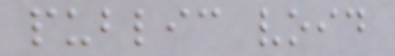public void
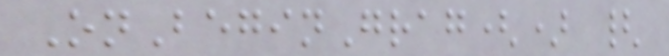OnBeginGrag() {
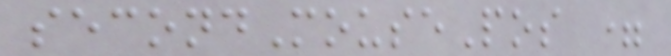secondMousePos =
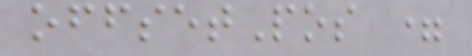offsetPos =
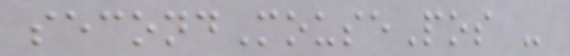secondMousePos -
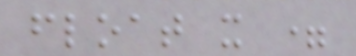float x =
